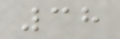38
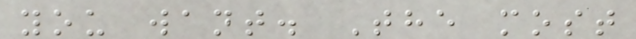you want. The most
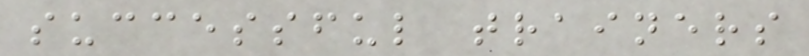successful trainers
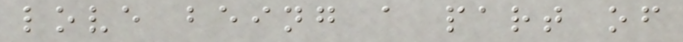love being a part of
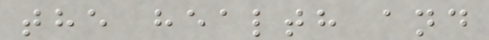the health and
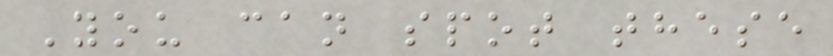You can spot these
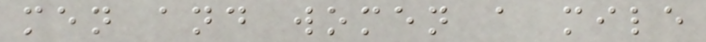men and women a mile
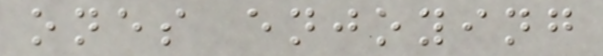ones enjoying
